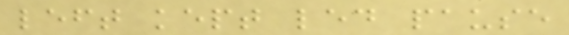left kept led pause
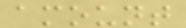amount
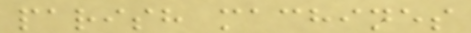parish machines
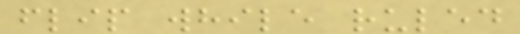flip while ruled
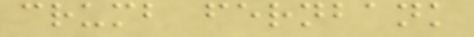crumb fernbank
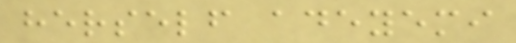herself adeyemi
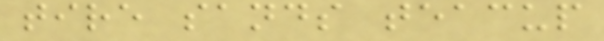tire sands teacup
